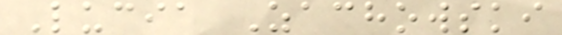Lucia Zachowski
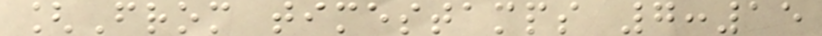[From timestamps 7:15
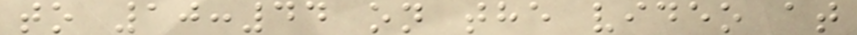to 10:44 on the video at
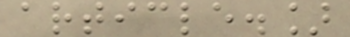article.]
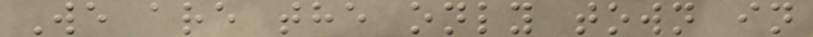We are the only town in
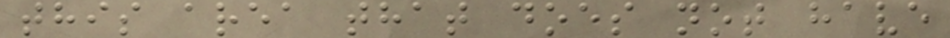this area that does not have
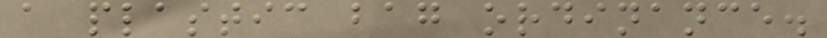a plastic bag ordinance.
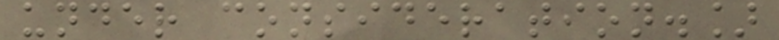under consideration.]
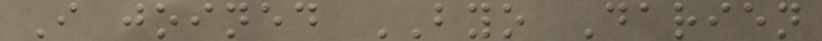I joined BYO Darien
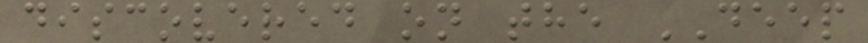discovered on the DEEP
